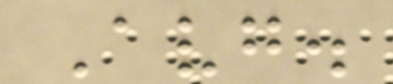Avg.
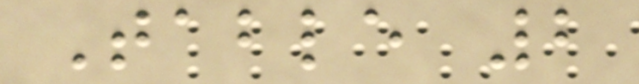Table 2
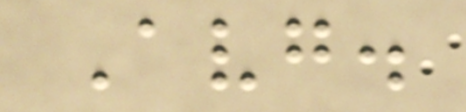Avg.
